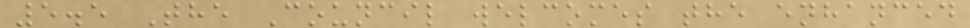5.5 The Council welcomes the enhanced
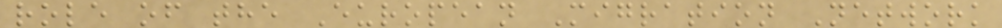role of the European Migration Network
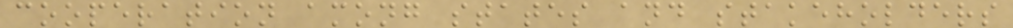cooperation among states and stakeholders
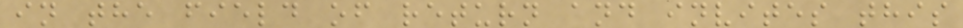in the field of return and invites this
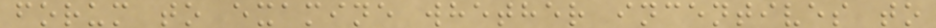forum to examine whether incentives to
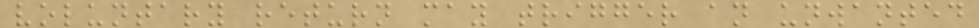voluntary return may trigger an unwanted
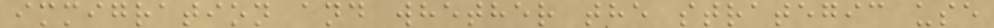immigration and whether the strategic use
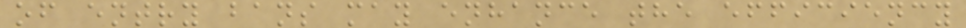of entry bans may enhance the efficiency
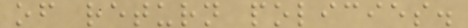of return policies.
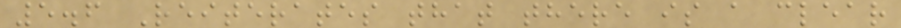5.6 Reiterates that there is a clear
